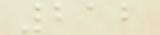212
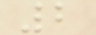2
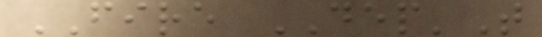FIRE DEP'T
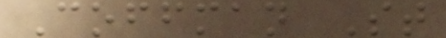Coffman St
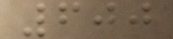600
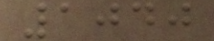1040
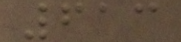613
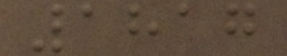1817
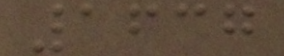1637
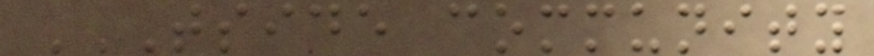TSIDE COMMUNITY
